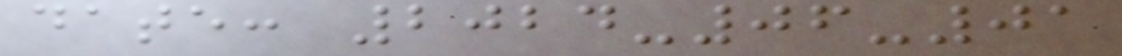date: 2024-06-01
